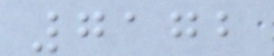7172
